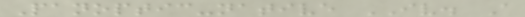Panoptic-native IV. A
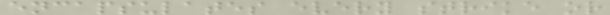encapsulates every strike or
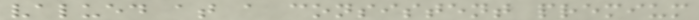valued at a consistent premium
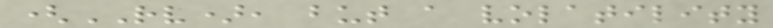(RV), but a volatility
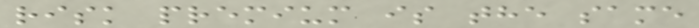risk premium is the same
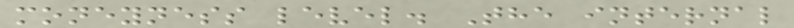moneyness level. The internal
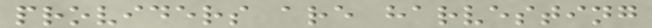providers are harvesting
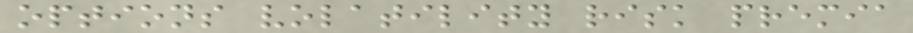options volatility risk premia
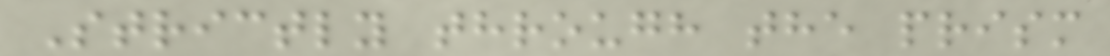Strictly through the prism
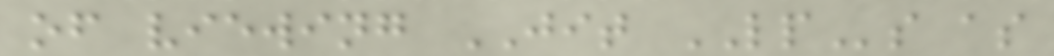of viewing JIT LPs as
